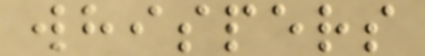whispers
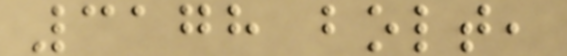3178 bolt,
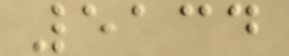5134
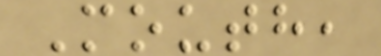Mouth,
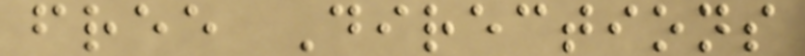free Directions
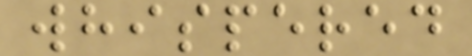whispered
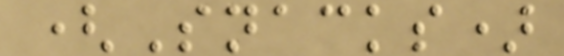(Snacks)
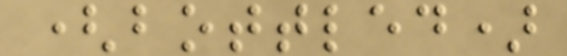(bottled)
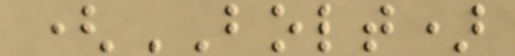(BOLT)
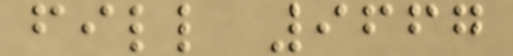fill 9667
